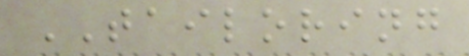TAILORING
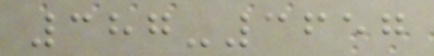387-3657
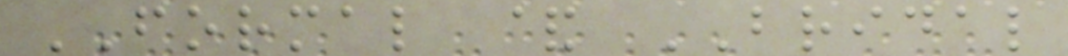FORMAL & BRIDAL
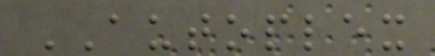AUTOPLEX
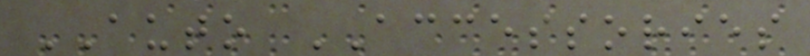AUTO ACCESSORIES
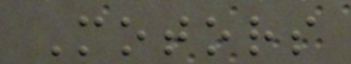Motors
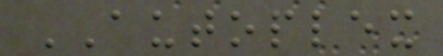AUTOPLEX
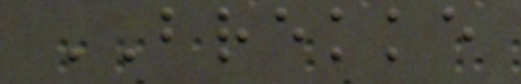BREKKE
